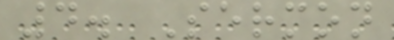4. Sermon
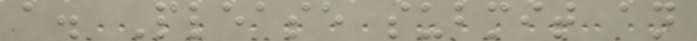a. Please submit an
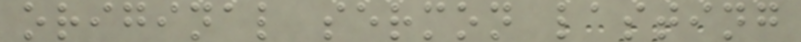original sermon lasting
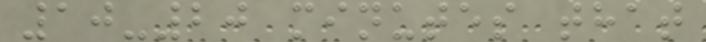10-20 minutes that
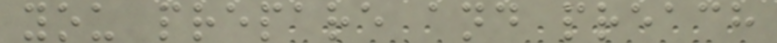you prepare and preach
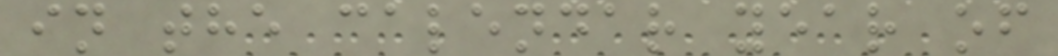in the calendar year of
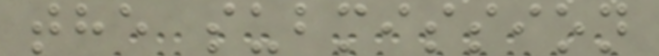the submission
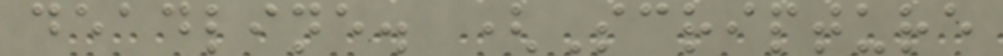deadline. (Scripture
